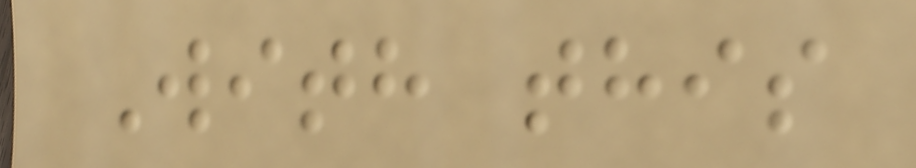With this
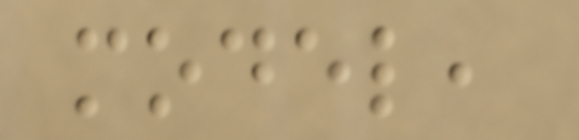model,
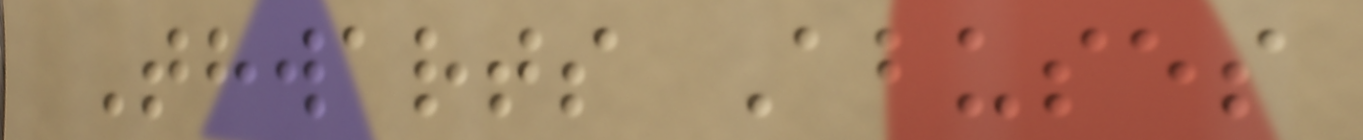Thwarts Abuses
